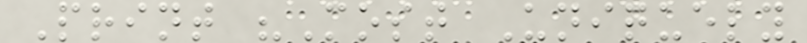Print "Most Uniquely
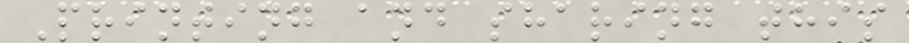Printing and sharing this
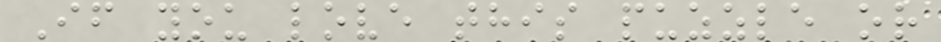If you love this puzzle or
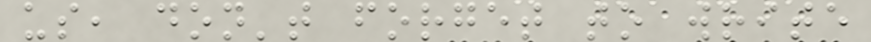us, don't forget to write
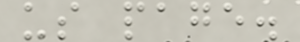us page.
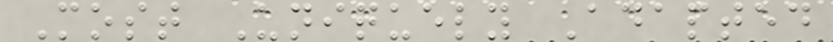Most Uniquely Adapted
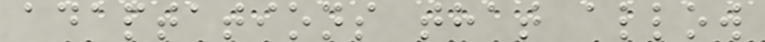adaptations that allow
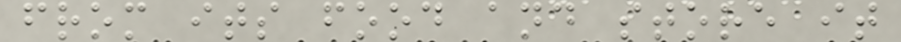from its food and store it
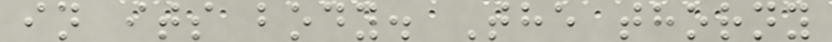in its body. The thorny
